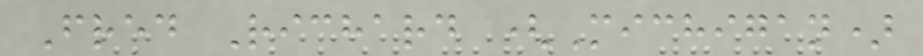Fred Richard (Michigan)
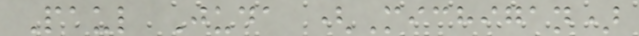Paul Juda (Michigan)
